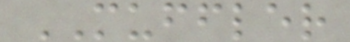MUFFLER
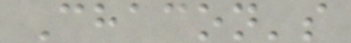Chacon's
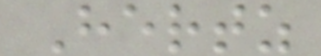Hertz
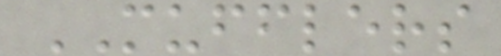MUFFLERS
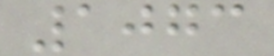1073
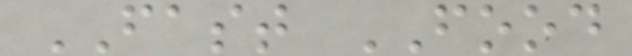FAST FOOD
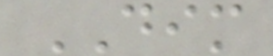DIM
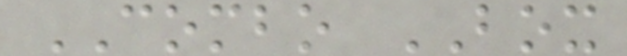COMBO BOX
